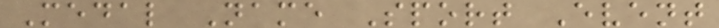Medal Name Sport Event
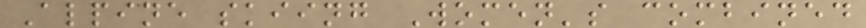Alpine skiing Women's combined
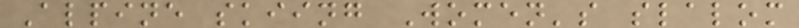Alpine skiing Women's slalom
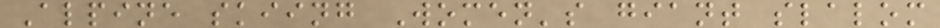Alpine skiing Women's giant slalom
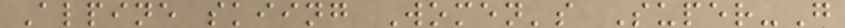Alpine skiing Women's Super-G
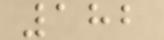182
